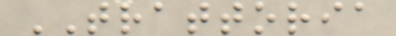TRATTORIA
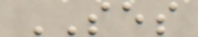SES
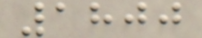1800
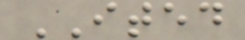ITED
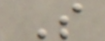S
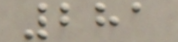281
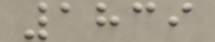1839
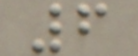6
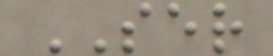SER
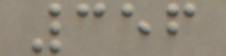356
